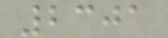2301
